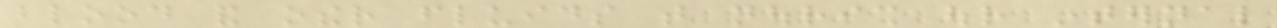blood and other fluids that nourish our internal
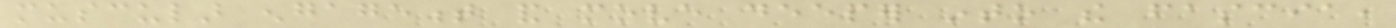muscular engagement and move deeper into the fascia,
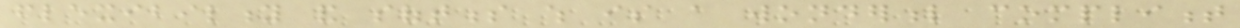flexibility and softness which is a wonderful compliment
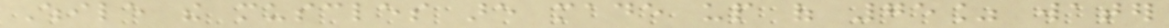While the muscles are made up of 75% water
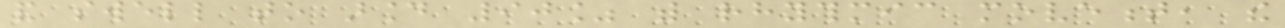and swell to around 90% with rhythmic movement, the
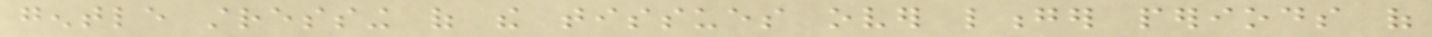gentle stressing of the tissues over longer periods of
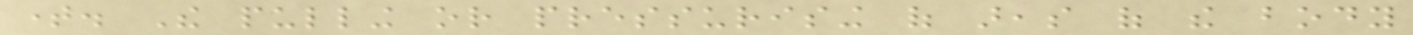time. The pulling or pressurising of areas of the body
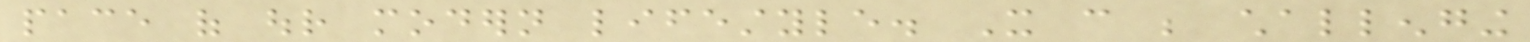pace of our modern lifestyle. It can be challenging
